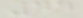44
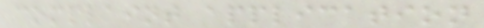complaint application
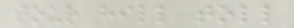tour hill toll
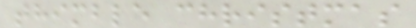thimble christmas
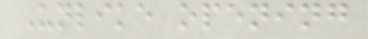Unlike opening
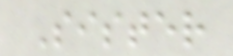Sister
